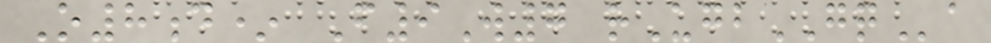O8d* F9W7 rUgbGQa
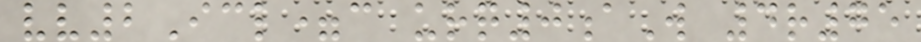vv2Icl=c urq0aW 4r75
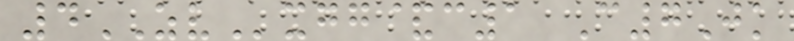4ZVxgg&c1 C7Jk
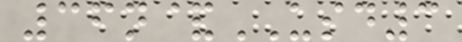36n&USD3
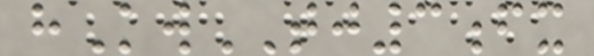hKwTJ3fx
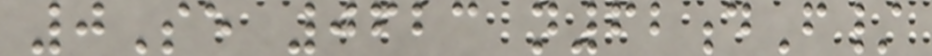0Se 0623 n62dF/
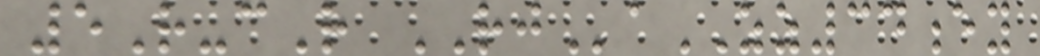5R-cR RJaZZ34ey
